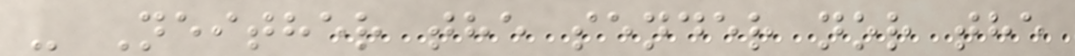- Neither the sender nor the
